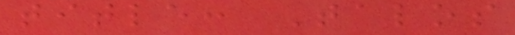title: Talos
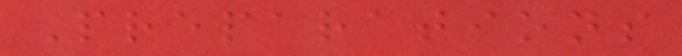Preparations
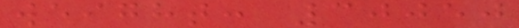weight: 30050
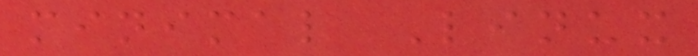minimal Linux
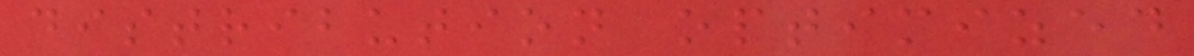distribution optimized
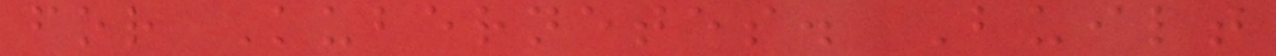for Kubernetes. Built
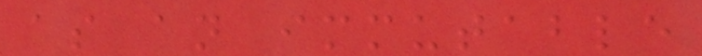as an immutable
